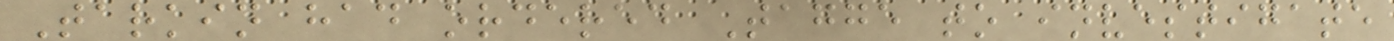Tarkin had ordered Tagge to investigate
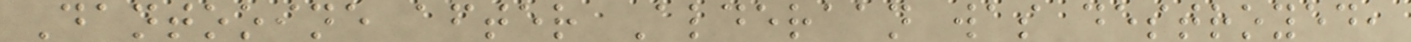Dantooine after Alderaan was destroyed,
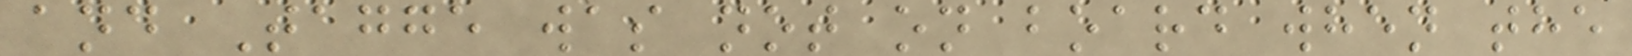and Tagge was not on board when the
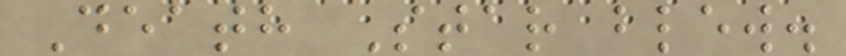Death Star blew.
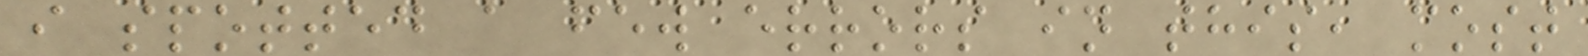i spotted a few errors in this, most
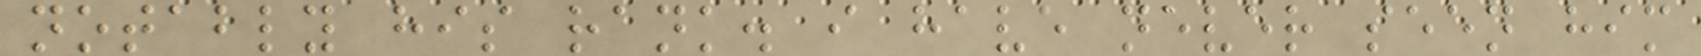notably his rank. i have never seen him
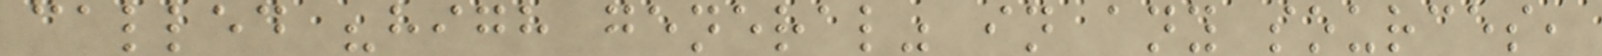called "high general" in any sources,
